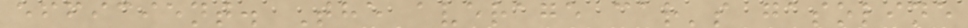efficient. The average car's gasoline
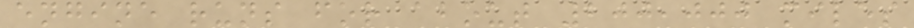engine runs for about 200,000 miles
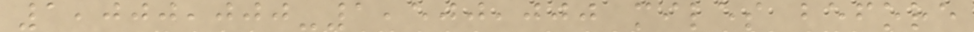1,000,000-1,500,000 miles before
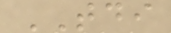TDI
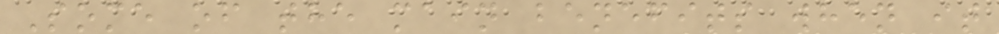Some of the main benefits when it
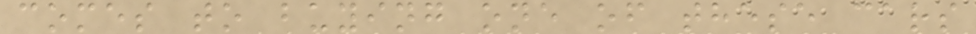comes to buying one of these cars
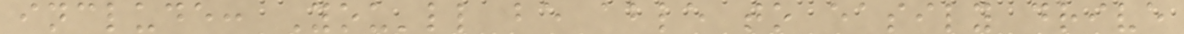include: You'll be able to easily drive
